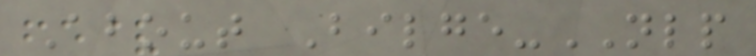About Bilge-NLP
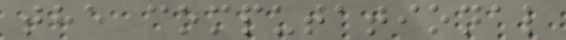the computational
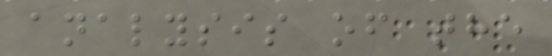analysis of the
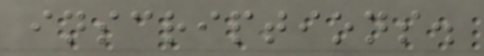inscriptions.
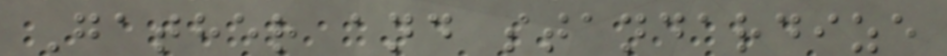Gather and standardize
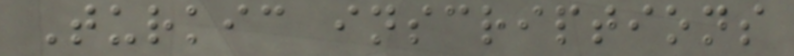Turkic inscriptions
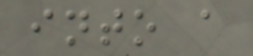into a
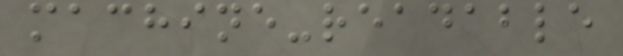machine-readable
